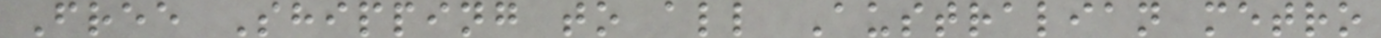Free Shipping to all Australian metro
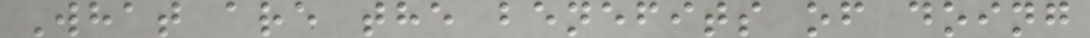What are the benefits of doing
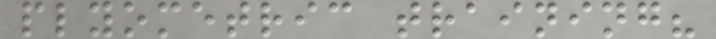plyometric training?
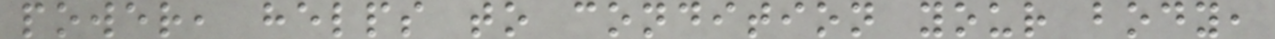power, helps to condition your body,
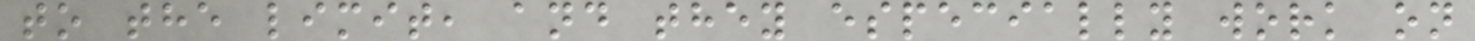to the limit, and they especially work on
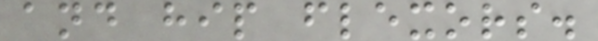and hip flexors.
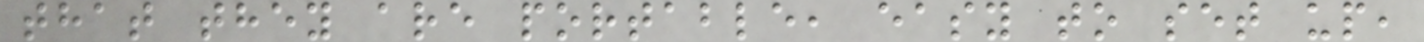that they are portable, easy to set up,
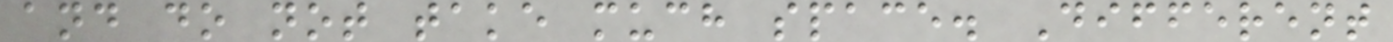and do not take much space. Different
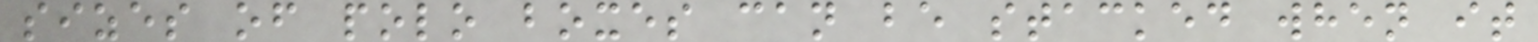sizes of polo boxes can be stacked when it
